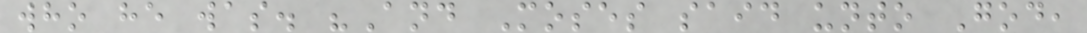who he was. "And Moses said unto God,
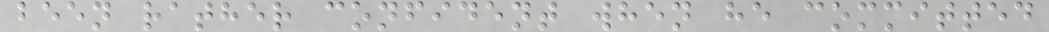been rather confident when he committed
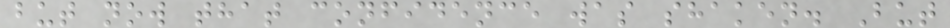but now that confidence was shaken. But
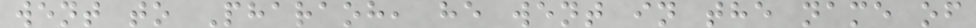went to Pharaoh, he went in the name of
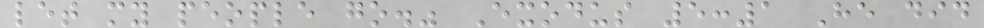let my people go." Exodus 5:1 He did
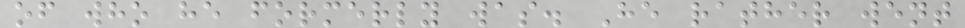of who he formerly was. He rather went
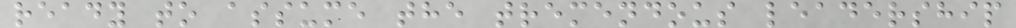ready to assume the tremendous leadership
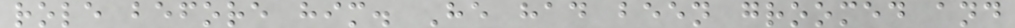role before him. He had been groomed and
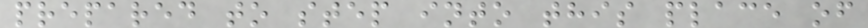prepared to step into this place of
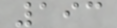193
